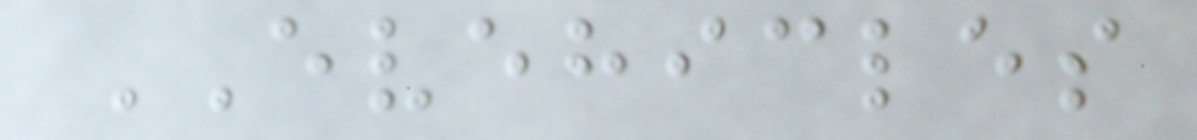EVEHICLES
